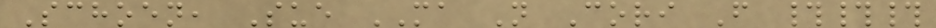Schoen, Sue MA N Cori F ###
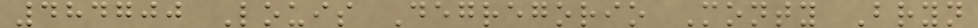484700 Louis Degregorio Monty Bryn
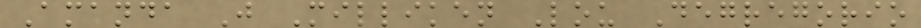Amanda J Milliken Lou Degregorio
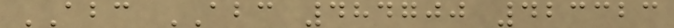ABC ABC 484700 423323
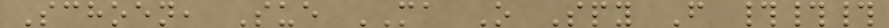Schoen, Sue MA O Spy F ###
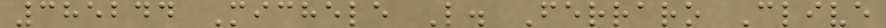385244 Michele L. Ferraro Clive
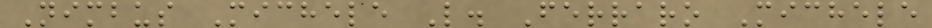Nimbus Michele L. Ferraro Michele
